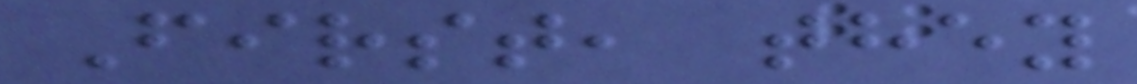First, they
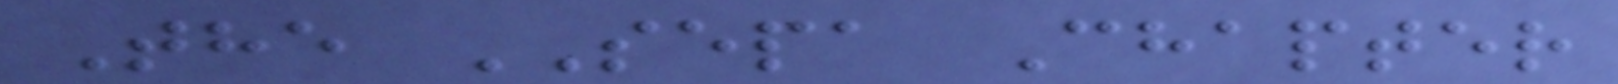The SEPA Chapter
